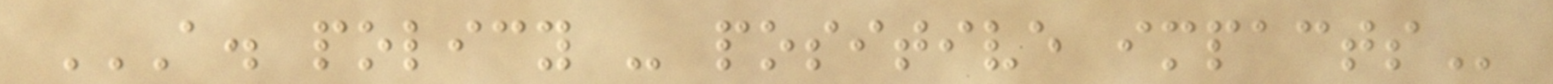A. POLICY - POSITIVE IMPACTS
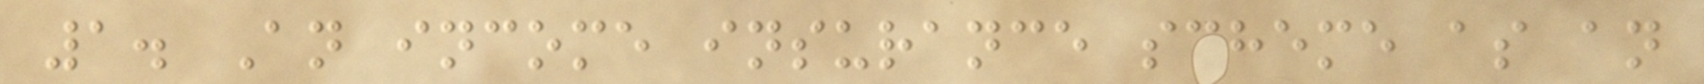1. An income insurance scheme as an
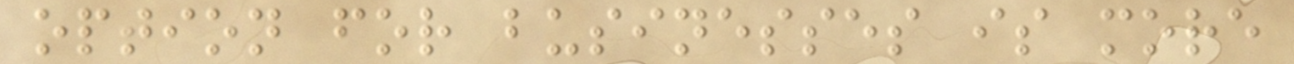option for businesses is more
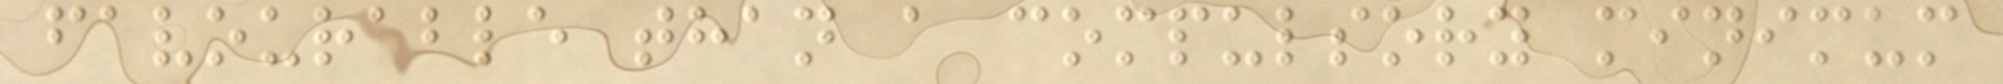favourable than a compulsory minimum
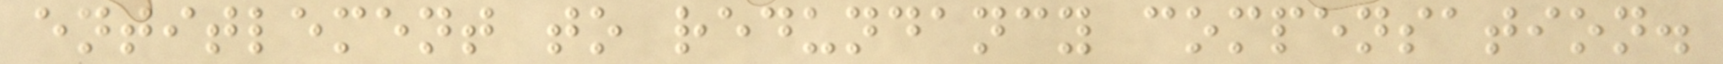entitlement to redundancy compensation.
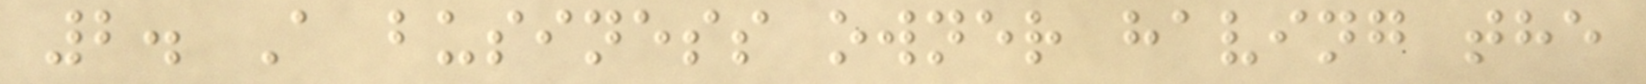2. A business owner having the
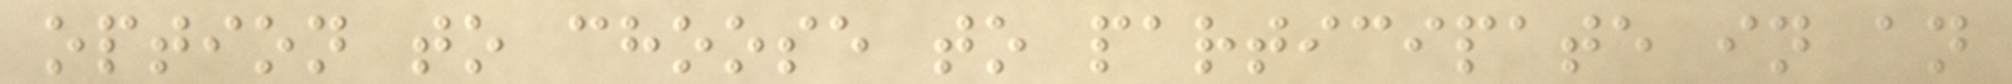option to choose to participate in an
